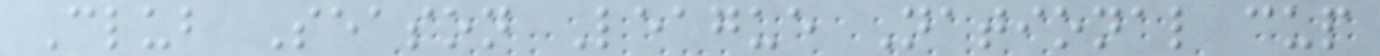Club Season League National cup
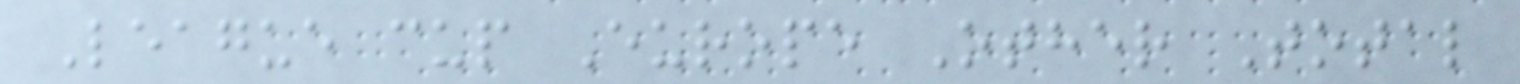League cup Europe Other Total
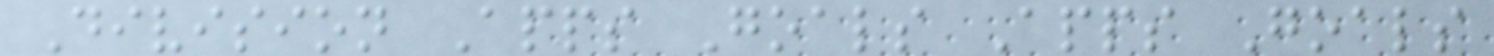Division Apps Goals Apps Goals
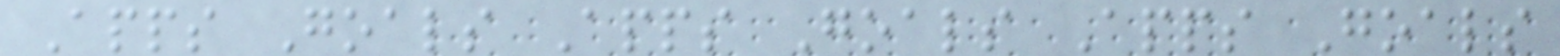Apps Goals Apps Goals Apps Goals
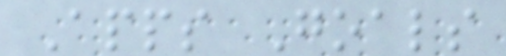Apps Goals
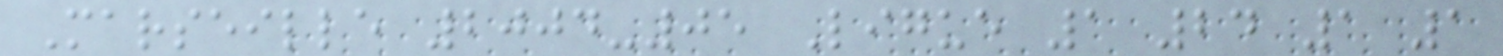Marseille 2004-05 Ligue 1 24 1 1
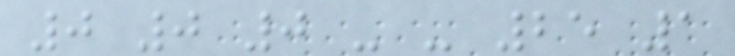0 0 0 - - 25 1
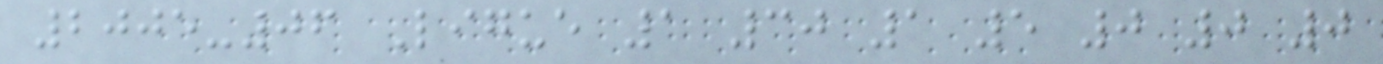2005-06 Ligue 1 30 1 5 0 0 0
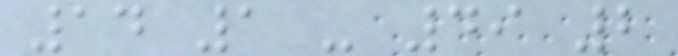14 1 - 49 2
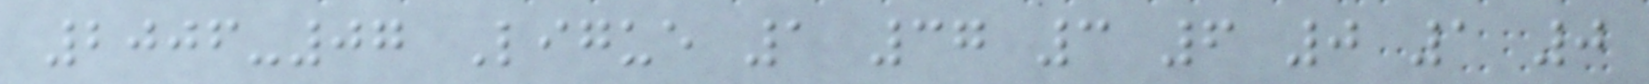2006-07 Ligue 1 37 3 6 0 1 0
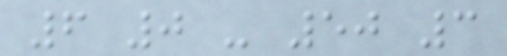6 0 - 50 3
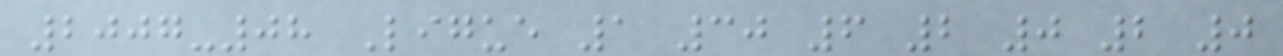2007-08 Ligue 1 30 6 2 0 2 0
